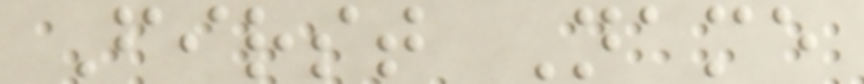First Name
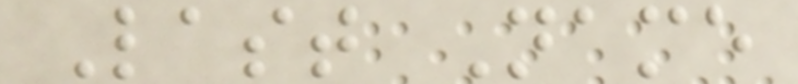Last Name
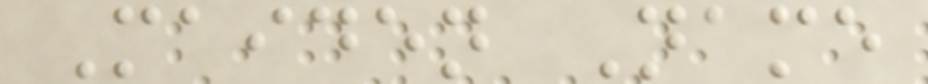Maiden Name
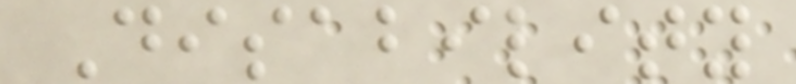Disability
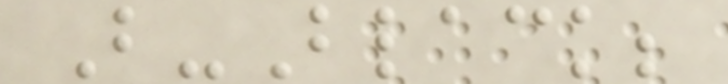B-Black;
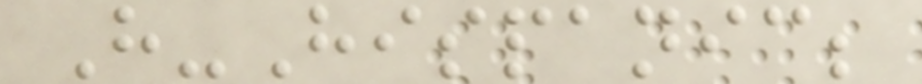H-Hispanic;
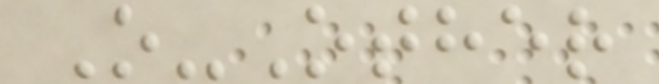O-Other
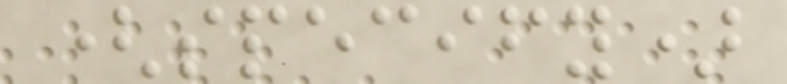(specify)
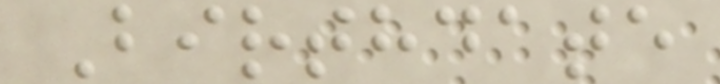Birthdate
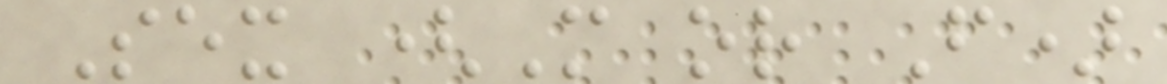Sex (M or F)
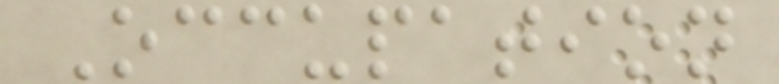Occupation
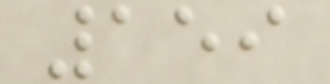159
